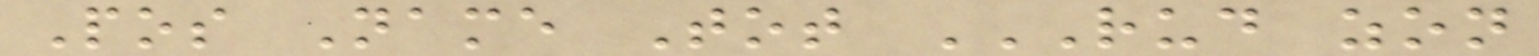Pos Name Tot RUD ZON
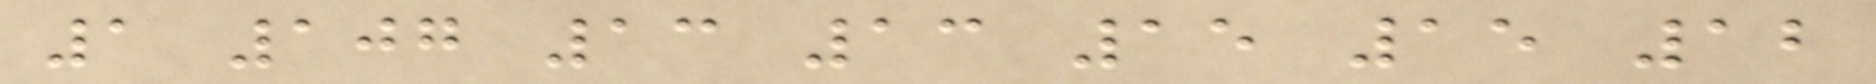1 107 13 13 15 15 12
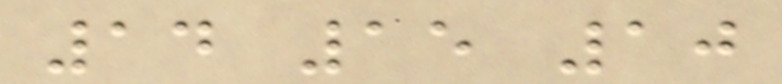14 15 10
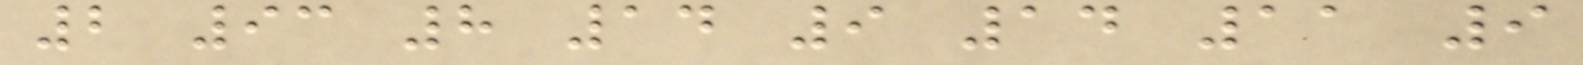2 93 8 14 9 14 11 9
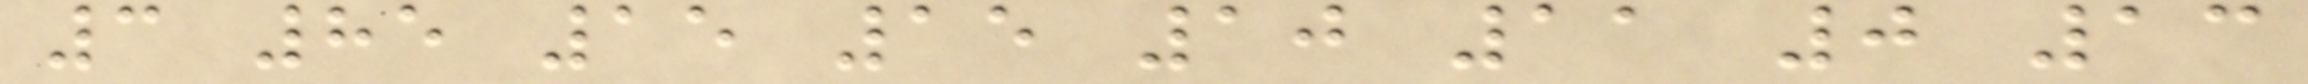3 85 15 15 10 11 0 13
